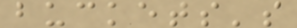buckets's
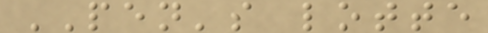PEN's lotte
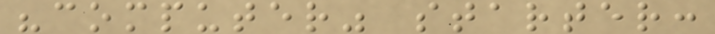"computer" starter:
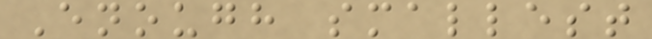Enough smallest
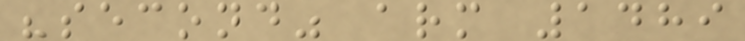"second" arm 1489
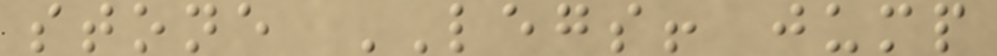stone LEGS! jump
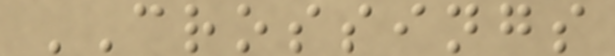CROSSINGS
